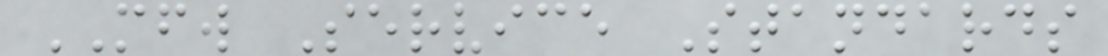MFW Service Standards
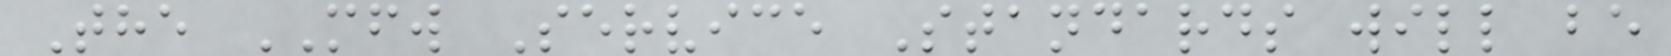The MFW Service Standards will be
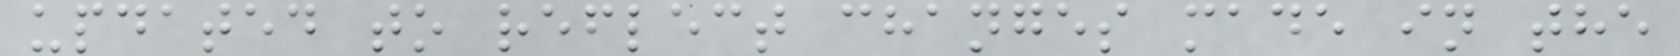updated to reflect changes made in the
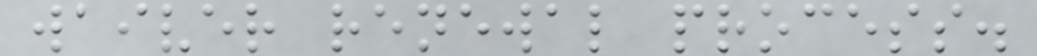waiver renewal process.
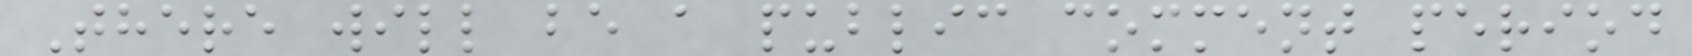There will be a public comment period
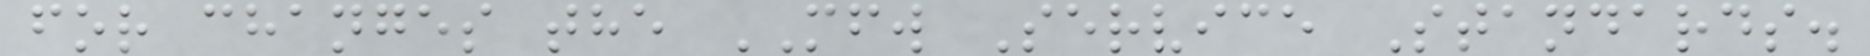for changes the MFW Service Standards.
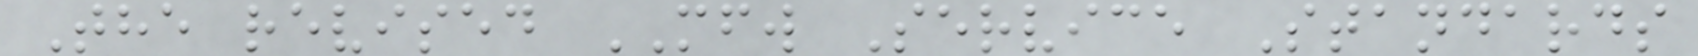The revised MFW Service Standards
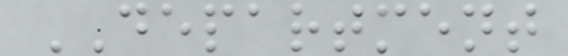DEPARTMENT
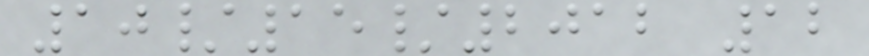10/15/2012 12
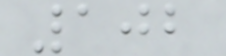102
